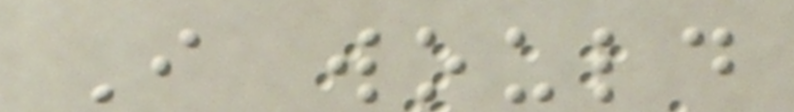I would
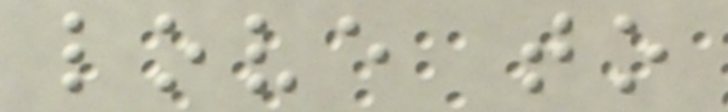love to
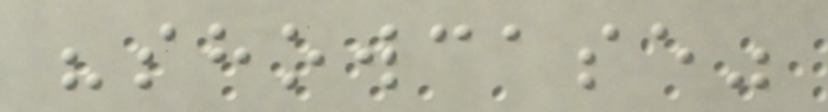"showcase"
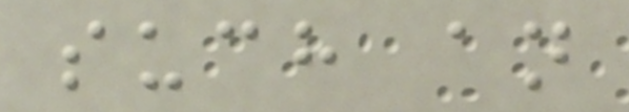such an
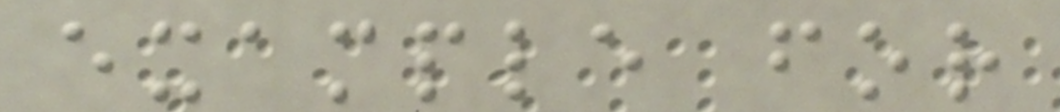example for
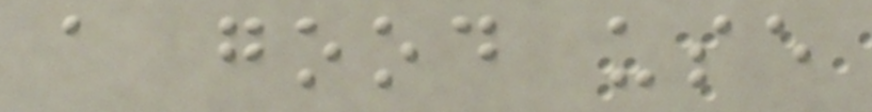a good use
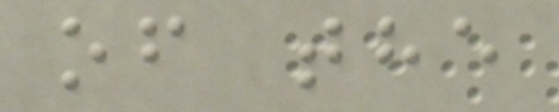of the
